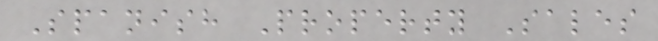Spanish Property Sales
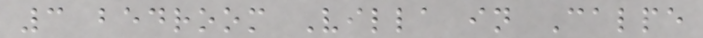3 bedroom Villa in Calpe
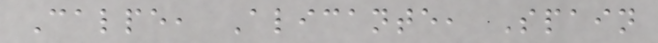Calpe, Alicante, Spain
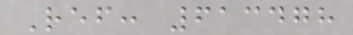Ref: 613478
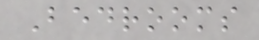Bedrooms
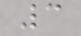3
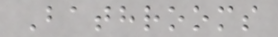Bathrooms
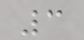3
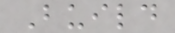Build
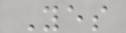Yes
